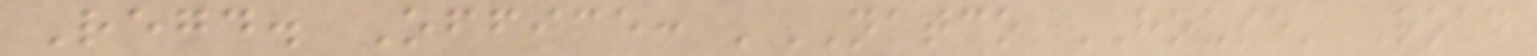Regd. Office: 'NATCO HOUSE' Road
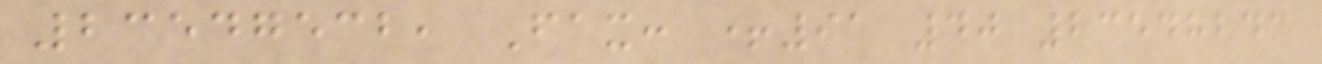23547532, Fax: +91 40 23548243
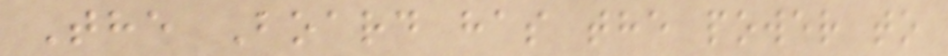The Board has the power to
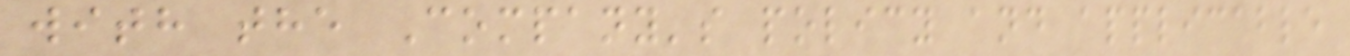with the Company's policy and applicable
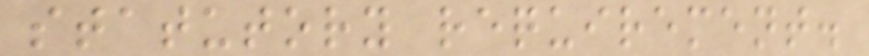statutory requirement.
